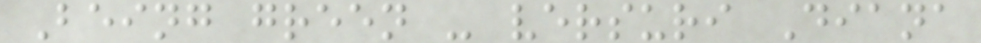Being green - versuri Diana
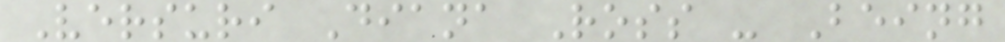Versuri Diana Ross - Being
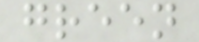green
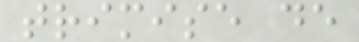trimise de
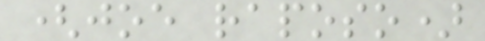(joe raposo)
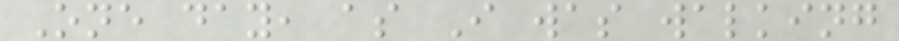One day, as I was walking
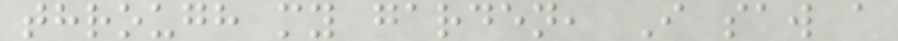through my garden, I saw a
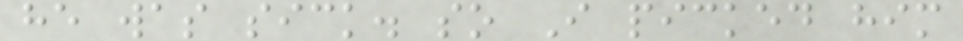he was sick. so I picked him
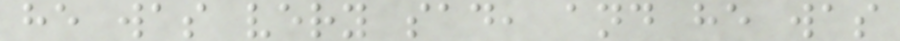he was very sad, and he was
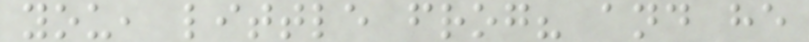you, little frog? and he
